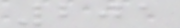201
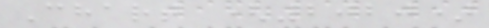Chart (2020)
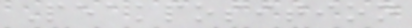Peakposition
